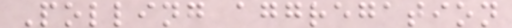Polling aggregation
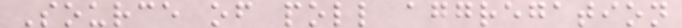Source of poll aggregation
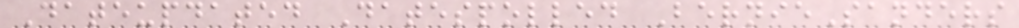Dateupdated Datespolled BernieSanders
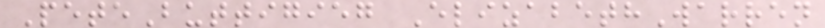PeteButtigieg ElizabethWarren
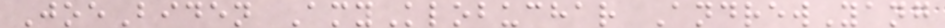JoeBiden AmyKlobuchar AndrewYang
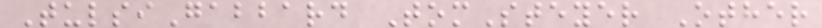TulsiGabbard TomSteyer Other
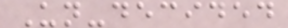Un-decided
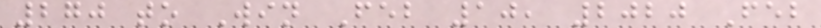270 to Win Feb 10, 2020 Feb
